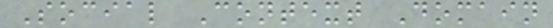Social Context Domain
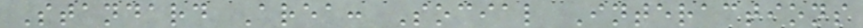Standard Area: Social Interactions
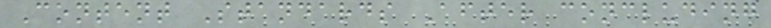Content Standards After concluding
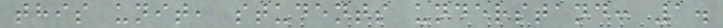this unit, students understand: 1.
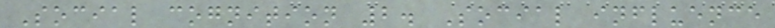Social cognition 2. Social influence
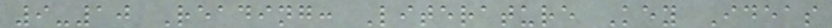9-10 Reading: Literature Key Ideas
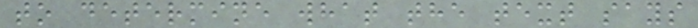to determine what the text says
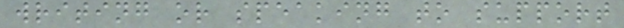writing or speaking to support
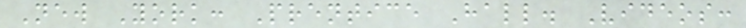New York: Prentice Hall. Videos:
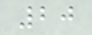20
